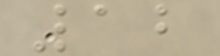12
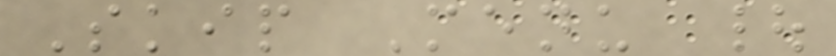Skip Menu |
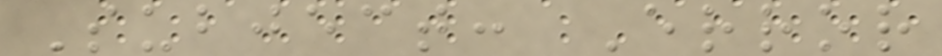Subject: Error
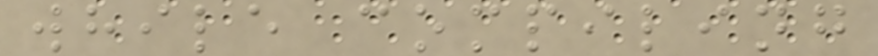while compiling
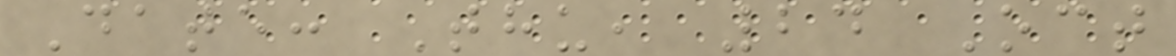Date: Thu, 24 Oct
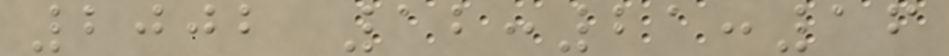2002 12:21:16
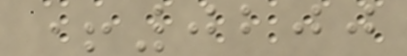+0200
